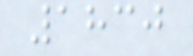1830
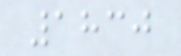1830
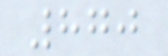870
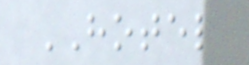HOTEL
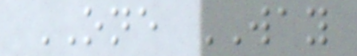ONE WAY
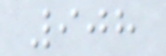908
